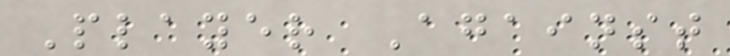Player Against
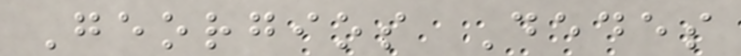Georgios Dedes
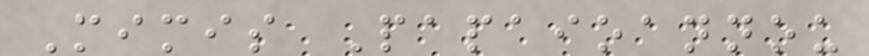Mimis Papaioannou
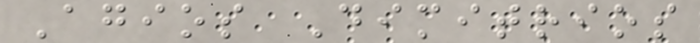Agios Dimitrios
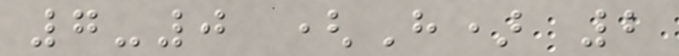7-0 (H) 2
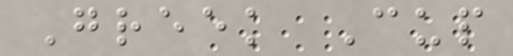Greek Cup
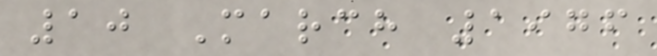10 March 1976
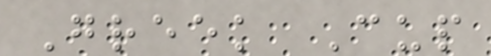Greek Cup
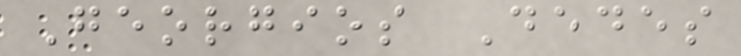Georgios Dedes
